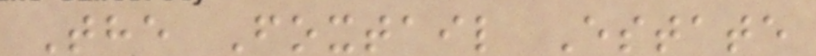The Foxtail Estate
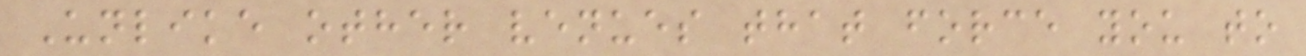Unlike other venues that force you to
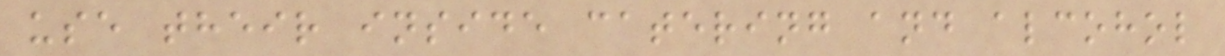use their inside catering and alcohol
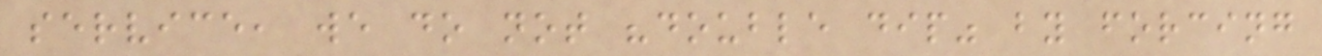service, we do not "double dip" by forcing
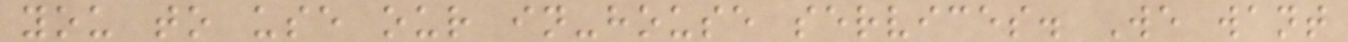you to use our in-house services. We want
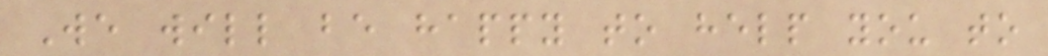We will be happy to help you to
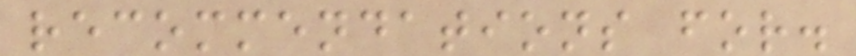recommendations for.
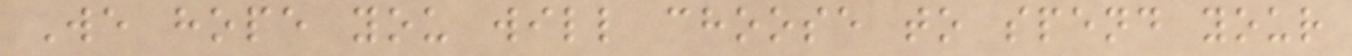We hope you will choose to spend your
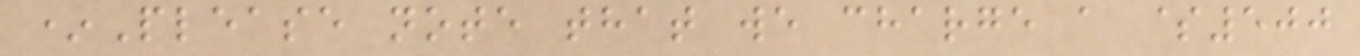*Please note that we charge a $500
